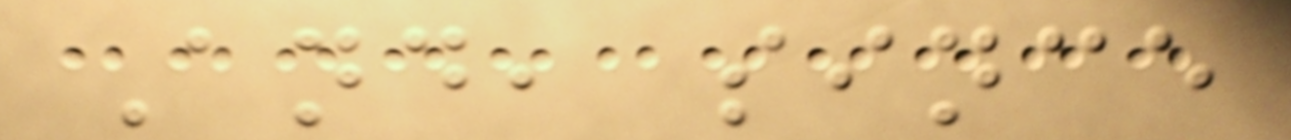And, since
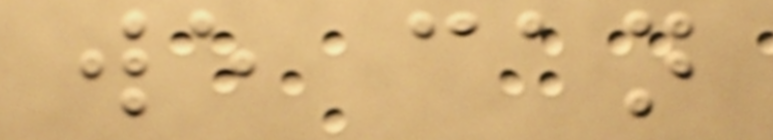we can
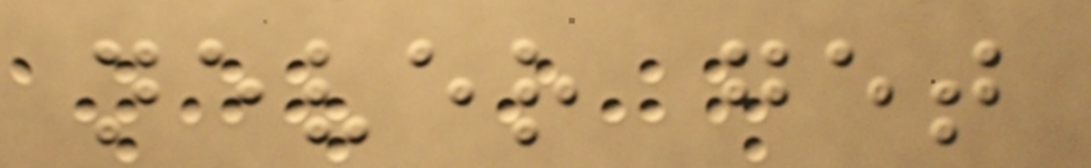never get
